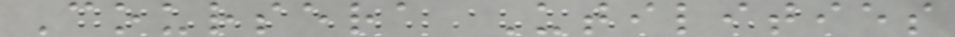Coursera Utilities
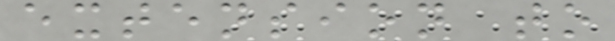extension to
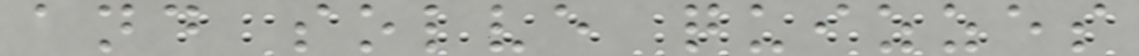and solve quizzes
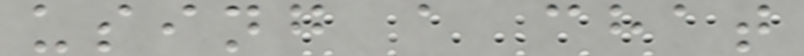using a chat
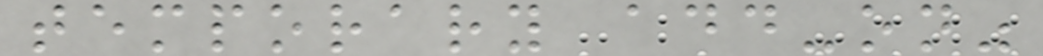temporary add-on"
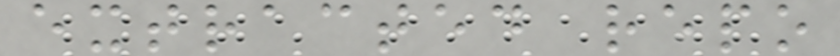extracted repo
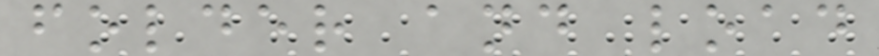folder and load
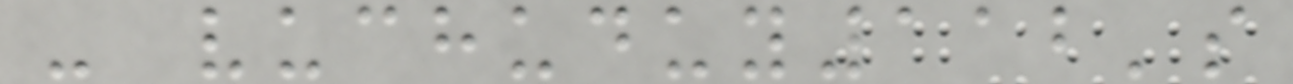- vuchuduy112's
